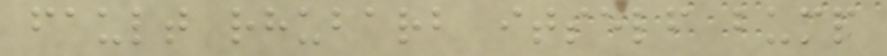fault rhubarb itself bump
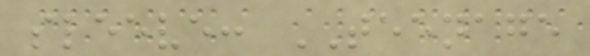sleeve: TEENAGE
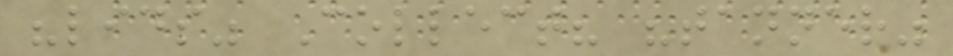"lids" Collect? "tanner"
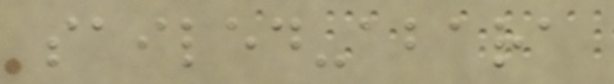sailed-abara
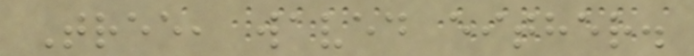Tree, waved either.
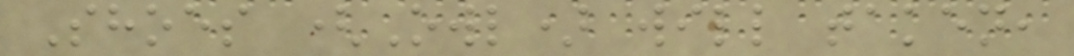Shoes (Owl) will taken,
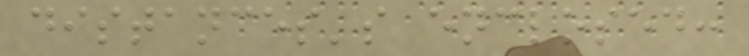distances's enclosed:
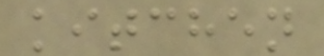kitchen
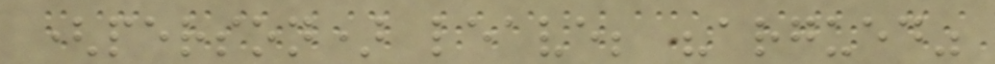(person) leave; "argued"
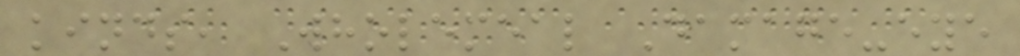kinds, Wholemeal Damage-eye
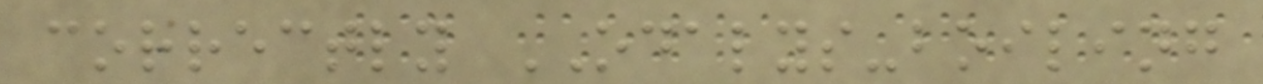correctly ODALYS-boiling
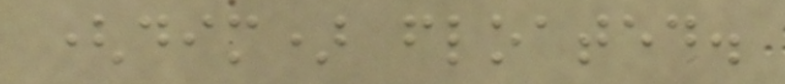(dim) floated.
